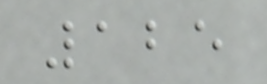125
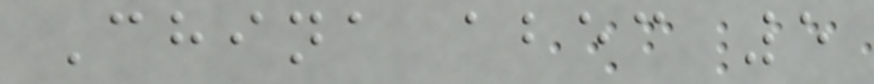China abec 5
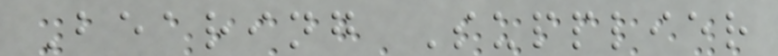Bearing Supplier
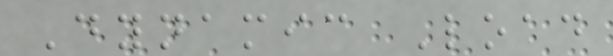Dynamic Load
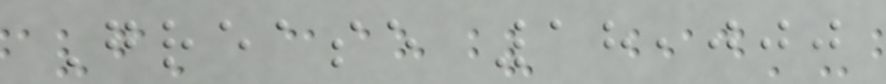Grease 18,000
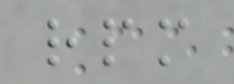rpm
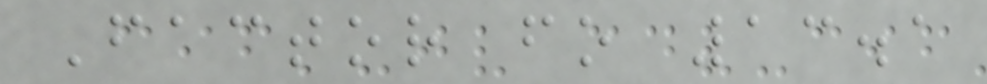Factor fo 13.1
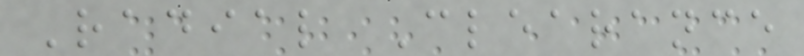Radial Clearance
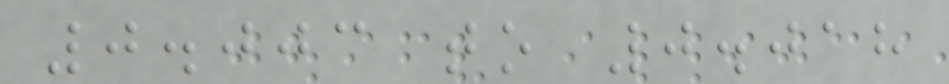0.003 to 0.018
